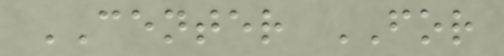CENTER FOR
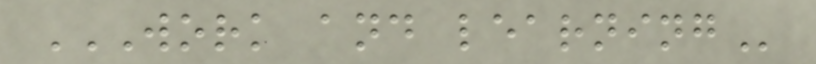WORK AND LEARNING
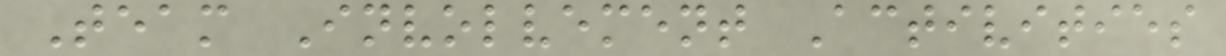Team Involvement Activities
